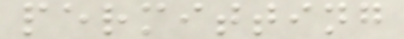permitting
